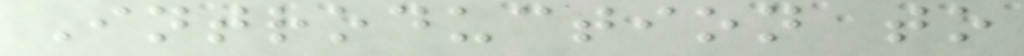Introduction to
